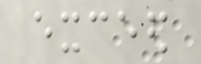exceed
